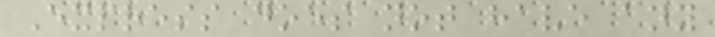Express does not have any
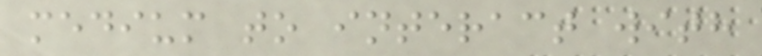medium to interact with
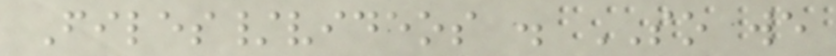Files/videos . SO we
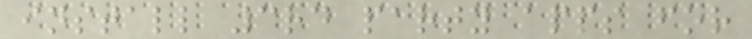install 3rd party apps for
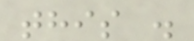this .
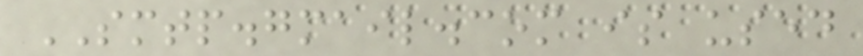SMTP.gmail.com is used
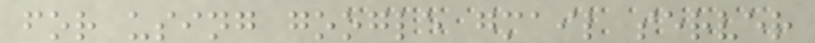for using google gmail server
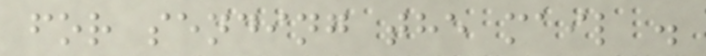for sending the mail .
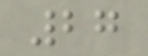27
